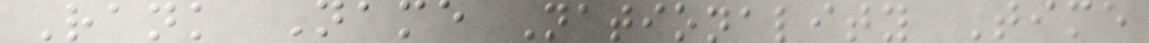Rank Name Nationality Time
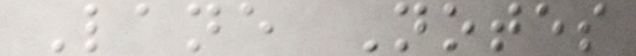Lane Notes
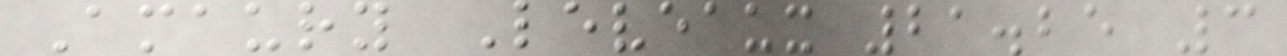Amaury Leveaux 21.25 3
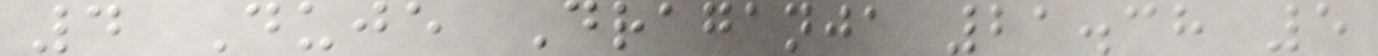4 Duje Draganja 21.38 5
